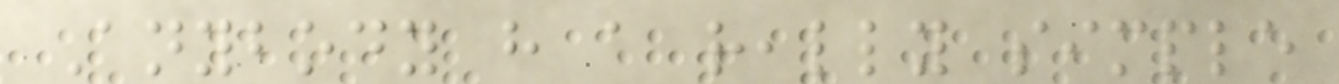Anybody have a really simple
